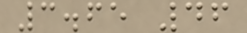3.65 46
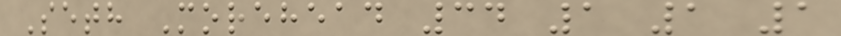Seth Morehead 34 1 1 1
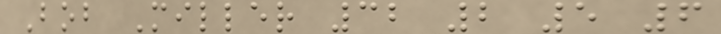Bob Miller 32 2 5 6
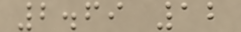2.69 12
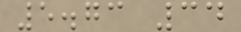5.73 34
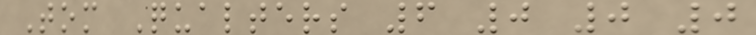Tom Qualters 6 0 0 0
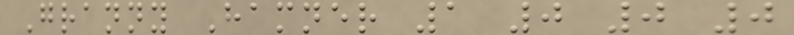Granny Hamner 1 0 0 0
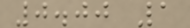0.00 1
